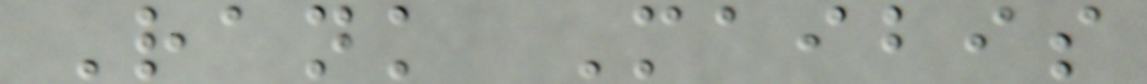Rank Maibis
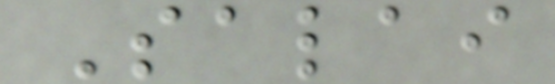Salai
